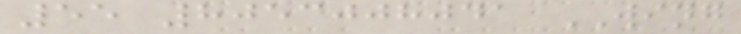55 8053008041 WING
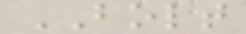BOLT
